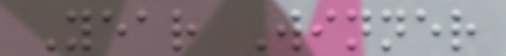Year Winner
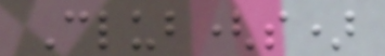Club(s)
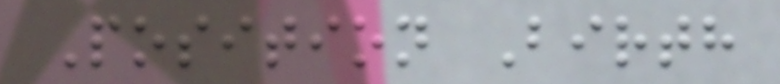Position Birth
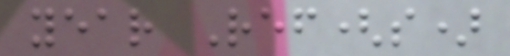year Ref(s)
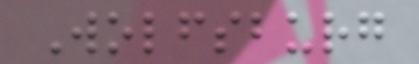Wolfsburg
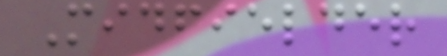Midfielder
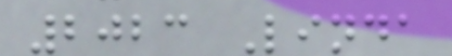2023 Linda
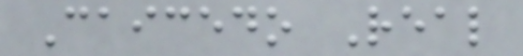Caicedo Real
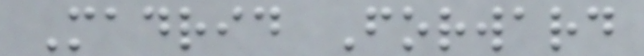Madrid Forward
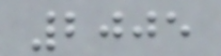2005
